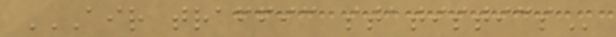AIR TRAFFIC STATISTICS
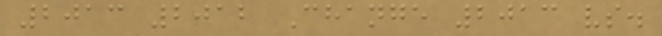2013 2012 Change 2013 vs.
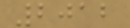2012
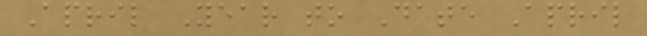April Year to Date April
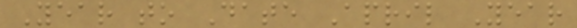Year to Date April Year
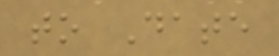to Date
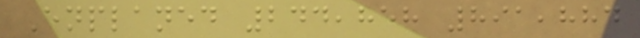Enplaned 244,858 891,884
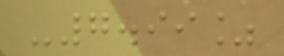-7.99%
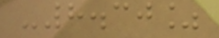-8.30%
